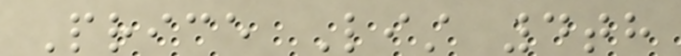Price List 4th
